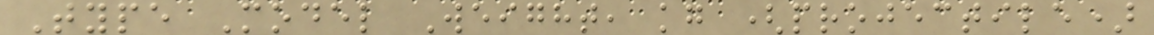Type Model Weight, kg (projectile)
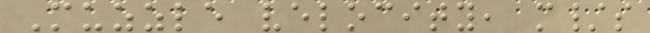Muzzle velocity, m/s
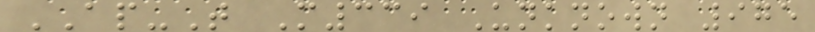AP-T M339 Unknown 975
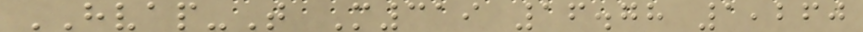HVAP-T M319 16.78 1,260
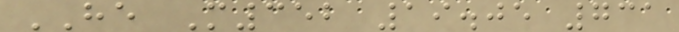HE M352 19.05 731
